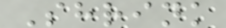Shrink
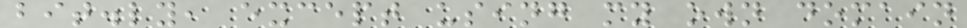bit.ly, except using my own domain
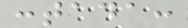:tada:
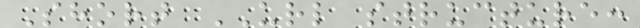Short URL structure:
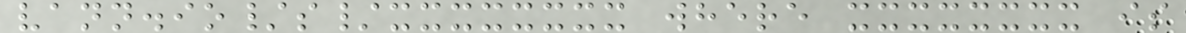vann.io/s/xxxxxxxx where xxxxxxxx is
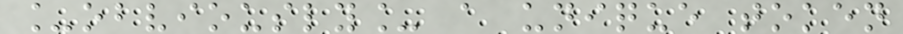_obviously_ a unique token
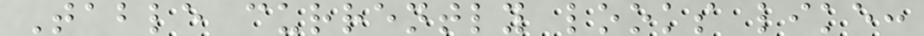Table currently looks like:
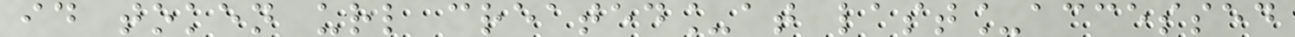id token url created_at last_accessed
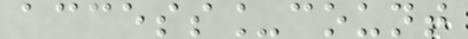access_count
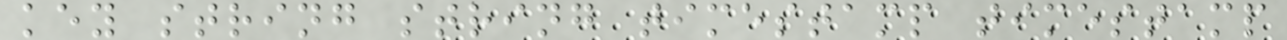key string string timestamp timestamp
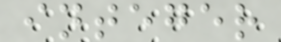integer
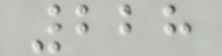228
